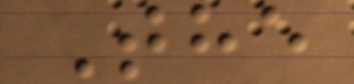The
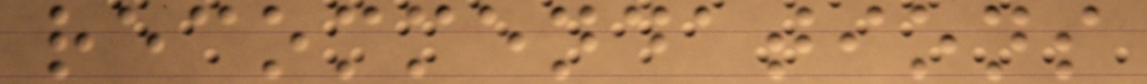recommendations
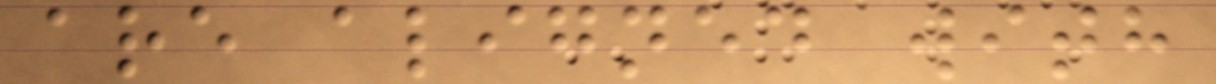are aligned with
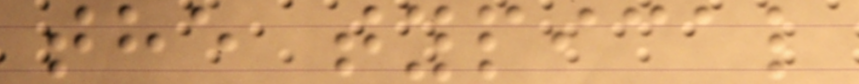the typical
